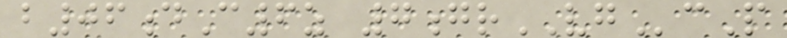b06dC6z 7grVGcP
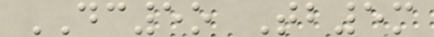DC5o Tb5m
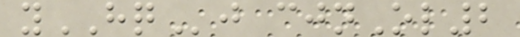yHQj cjnOl2
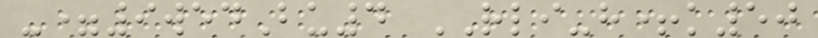-=9wedBu4 RLI-h+k50
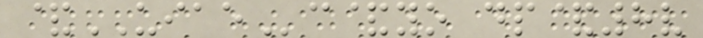&UIAEc&yo dp&8v
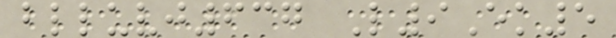blluvj637 L9Ek5
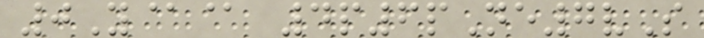0Y@@ 4p6pNe7vS
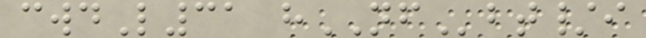cwdL31 hNFbt/i
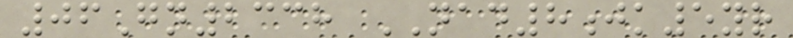06Gn2338 NAD8jk5yr
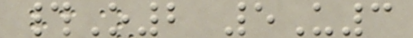#O2 5U3
